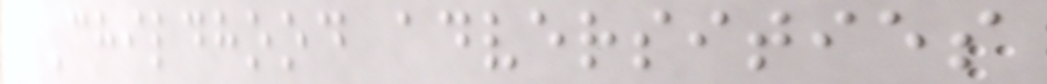Childhood adversities
